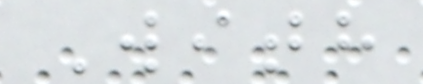With
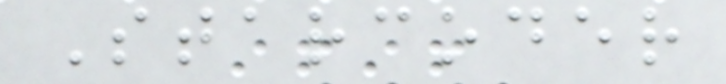Starcoder
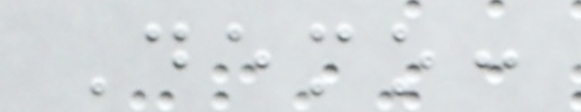Demo:
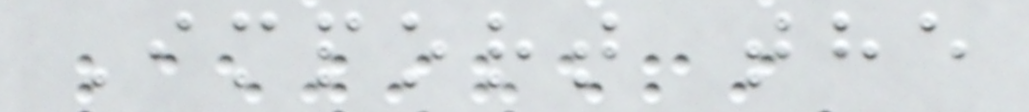Import the
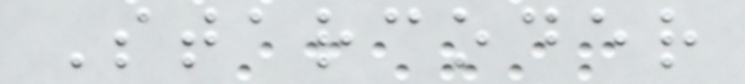Starcoder
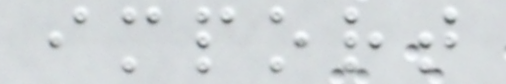import
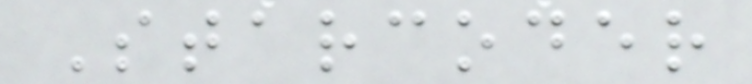Starcoder
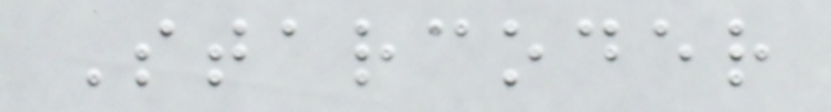Starcoder
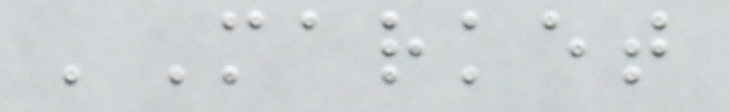'Market
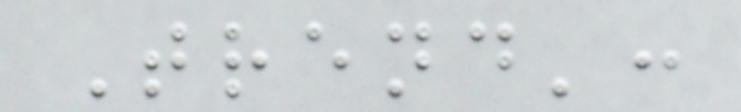Trend':
